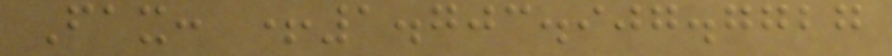Fax: +1.703.907.7727
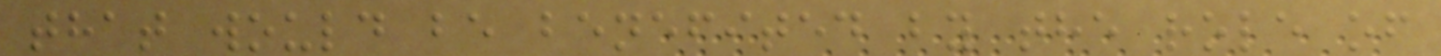that would be benefited by the role of
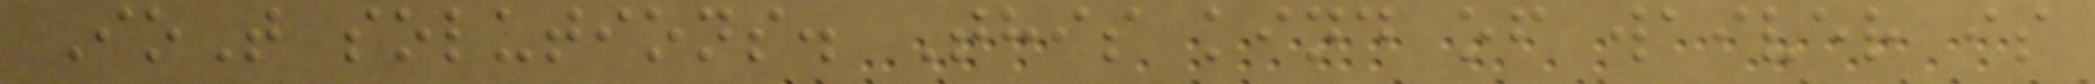IoT solutions. This kind of waiver is
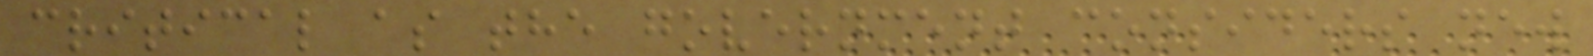critical as the government considers new
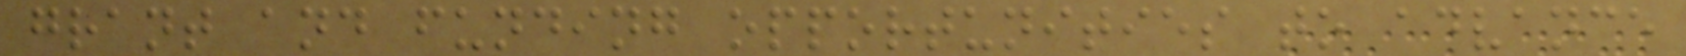grant and funding opportunities to advance
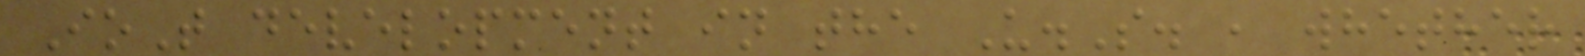IoT development in the U.S. , whether
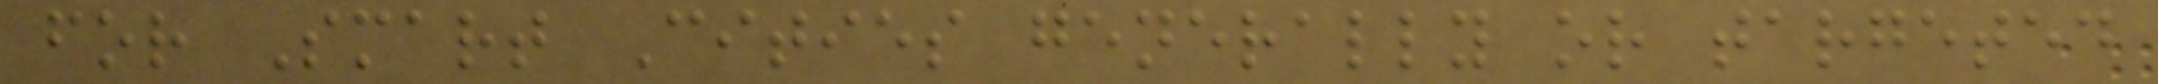for Smart Cities generally or targeted
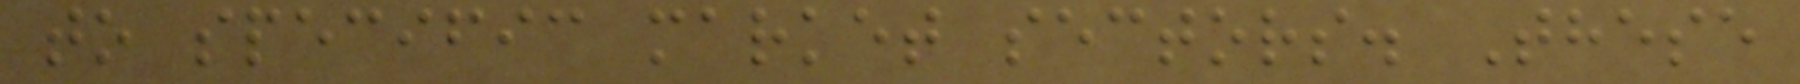to specific market sectors. These
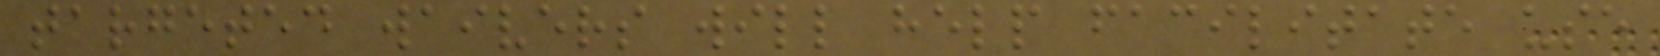targeted waivers will help facilitate use
